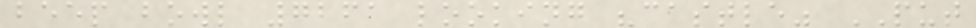beep bowl 7261 looking "castle" PUT
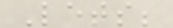Lets;
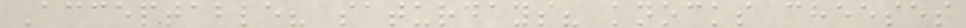Acceptable? saturdays? knocks cheeses
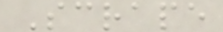Scrape
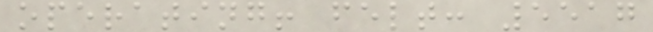operating! felt: 5517
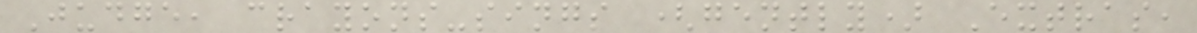Judge, crayons-sings (gently) Extras,
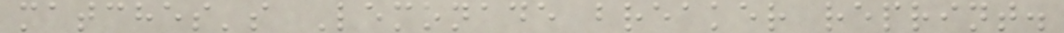matches's Lemonade breaker reprint.
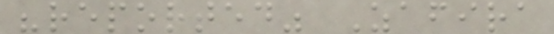"reported" Zafira
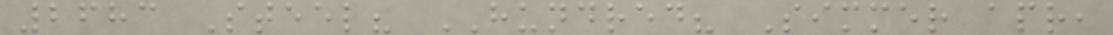2683 Steel? HUNDRED? Simmer apr,
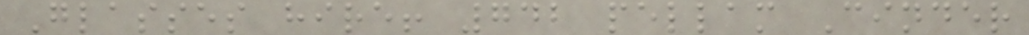Glasses hire! 742 pellam Cinder
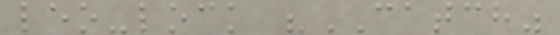leo-lock "CATCH"
